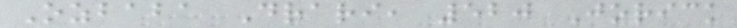Ozbaba Drari, 520 Jorick
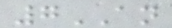7AN
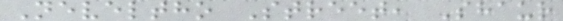Neveltho Street, Shaur
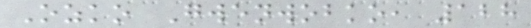Ozko Gwenwobko, 128
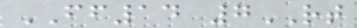FF14 7RT
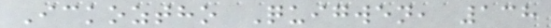Ickoztho Quigwen, 138
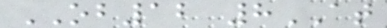OB12 8AT
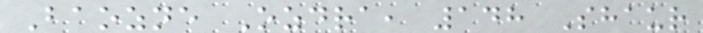Baozne Ozdra, 148 Shaur
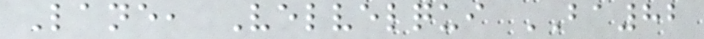Lane, Velvelqui BA82
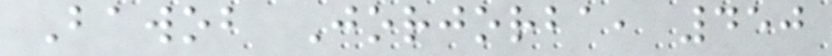Bawob Jorjorba, 450
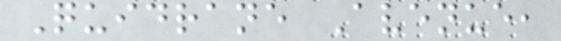Quidrane Avenue,
